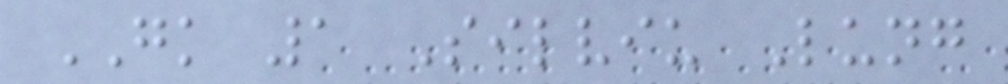GK 1 Silviu Lung
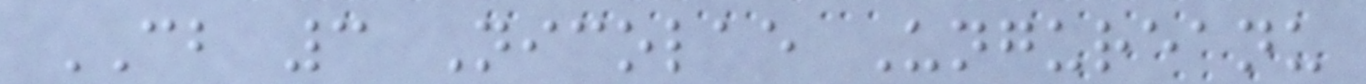CB 3 Nicolae Ungureanu
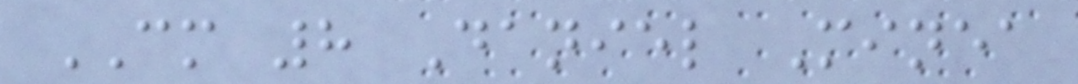CM 8 Daniel Minea
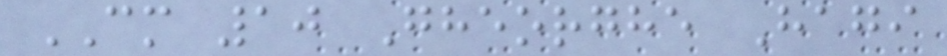CM 10 Gheorghe Hagi
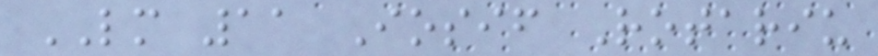LM 11 Iosif Rotariu
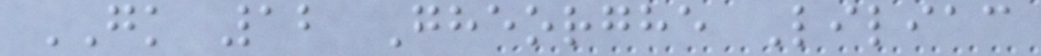GK 12 Gheorghe Liliac
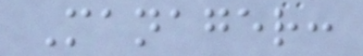Manager:
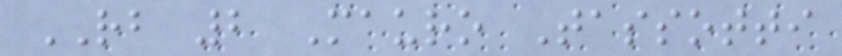RB 2 Mauro Tassotti
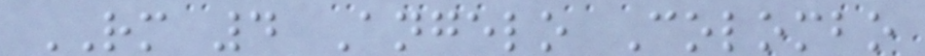RM 4 Angelo Colombo
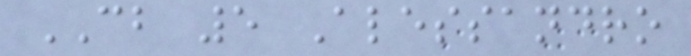CB 5 Alessandro
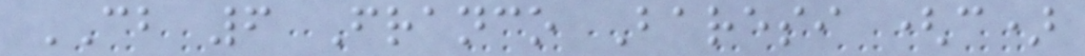CB 6 Franco Baresi (c)
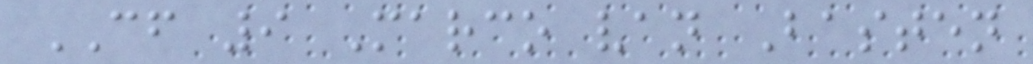CF 9 Marco van Basten
